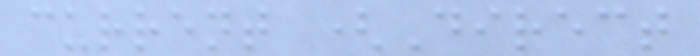current (Direct
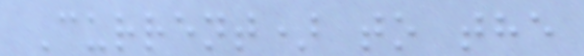Current) to the
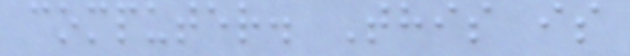computer. This is
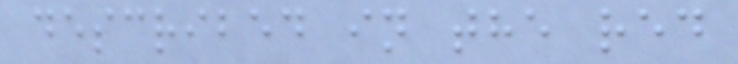described in the red
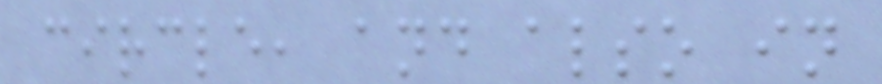circle, and also in
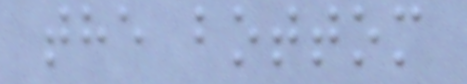the bottom
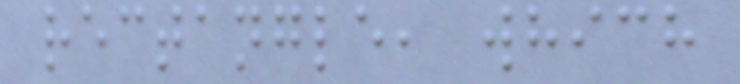rectangle, which
